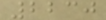2230
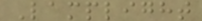Lamplight
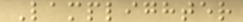Lamplighter
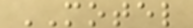MOTEL
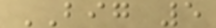BIG 5
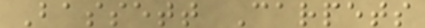Bassett Carpets
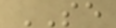SE
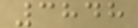3848
